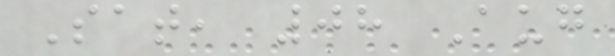Sat, 08 Aug
